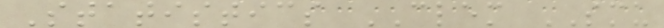Statistics CLEM SMU
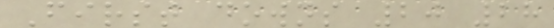First downs 20 28
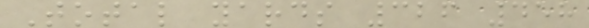Total yards 326 458
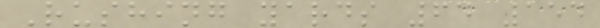Rushing yards 64 154
